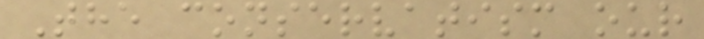The conservatism our
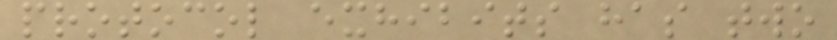protocol exhibits has two
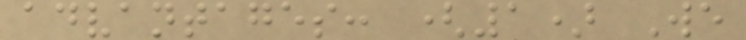advantages: (1) We
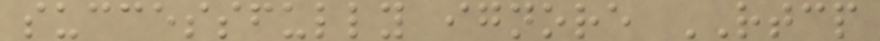successfully ignore RTCP
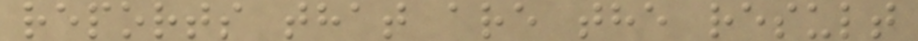reports that are the result
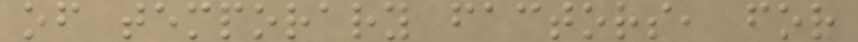of temporary factors, for
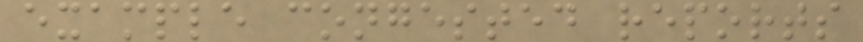example congested reports
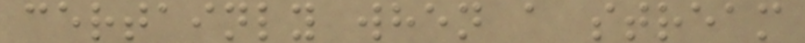certainly when a stream
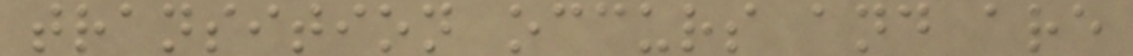transition occurs and are
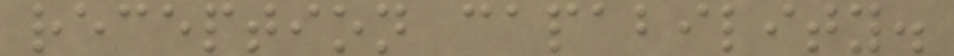reception capability.
